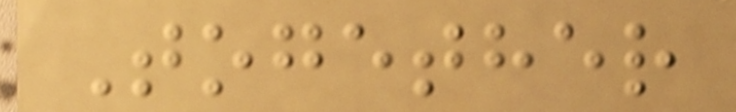Together
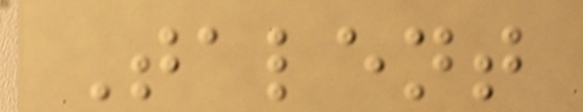Talent
